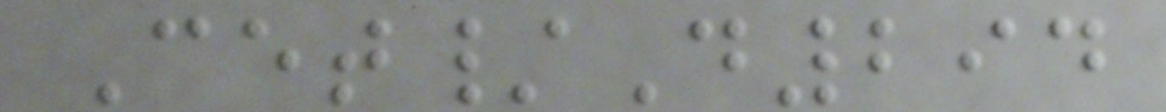Cet/D294
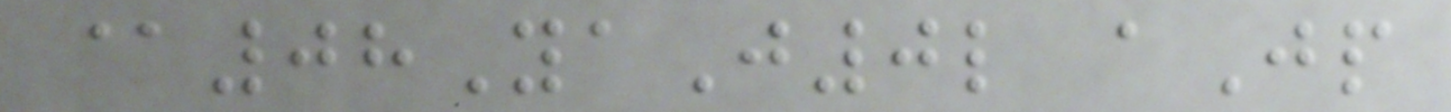@08YaJ0l aJp
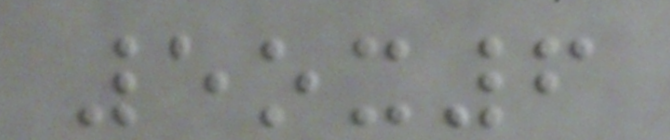5ox6
